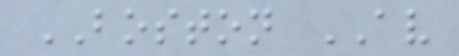BOSTON AV
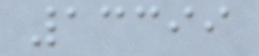13399
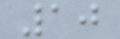10
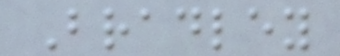Bradley
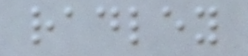radley
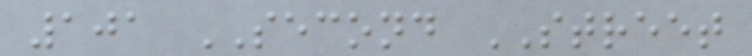101 SECOND STREET
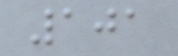101
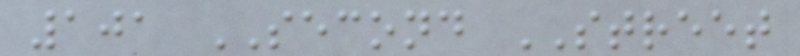101 SECOND STREET
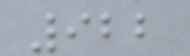922
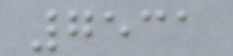7531
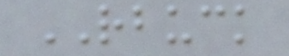RBUCK
